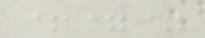===
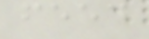feed
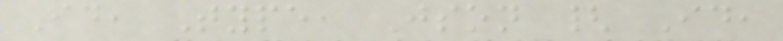Id, Type, Json { Id,
